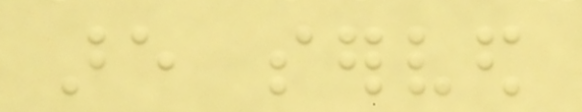are served
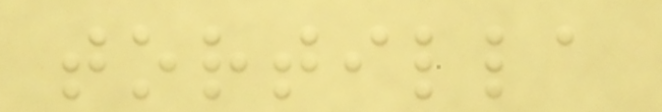tortilla
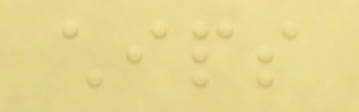chips
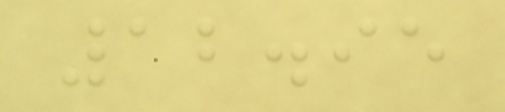12.95
